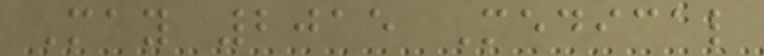May 2015 Medical
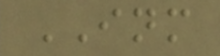INM
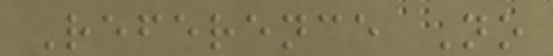Reference No
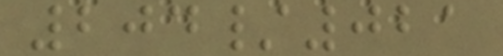204/021
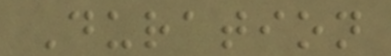Duration
